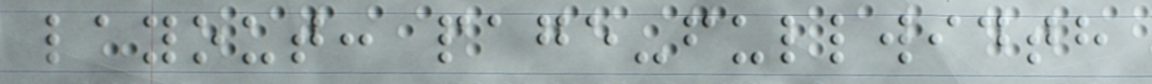layout: page-fullwidth
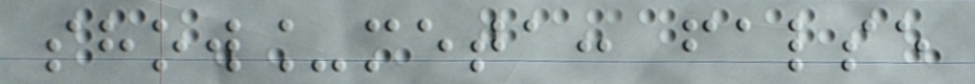show_meta: false
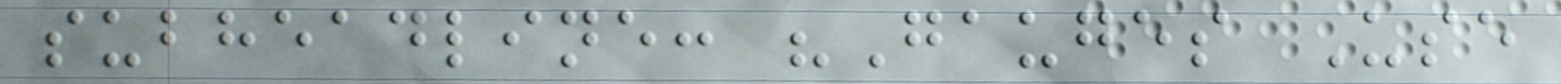subheadline: "Gauges Use
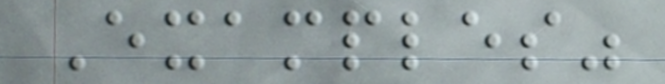Examples"
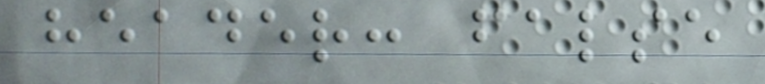header: false
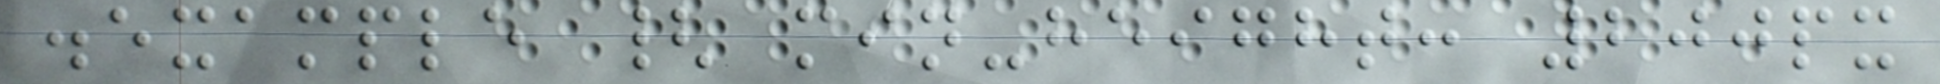.example { min-height: 200px
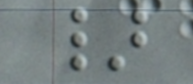}
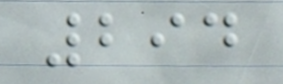294
